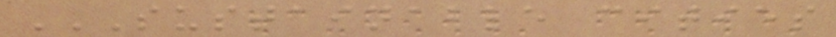SUSTAINABLE CITIES
